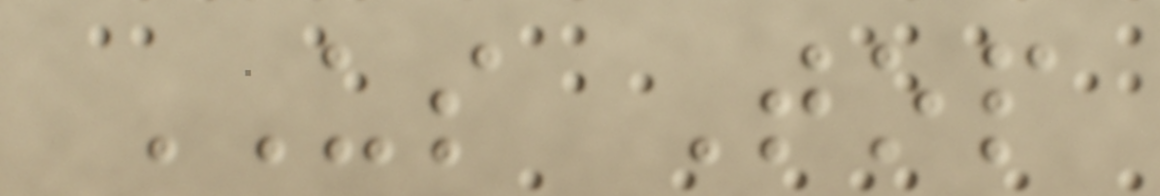US Top
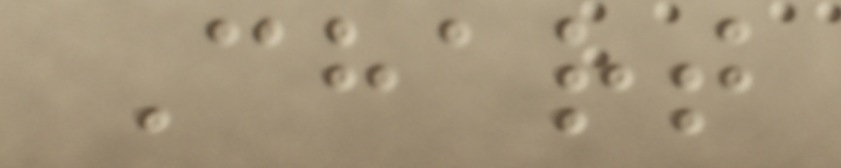Chart
